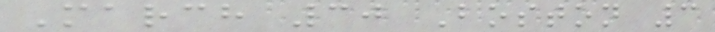March 30 Boston 3
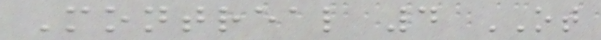Montreal 4 OT
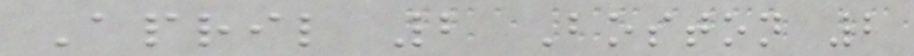April 2 Boston 2
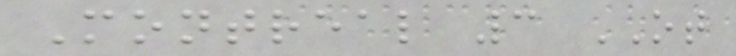Montreal 3 OT
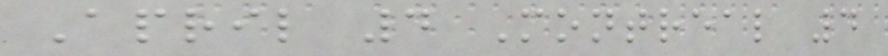April 4 Montreal 4
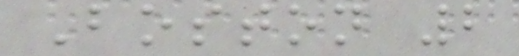Boston 2
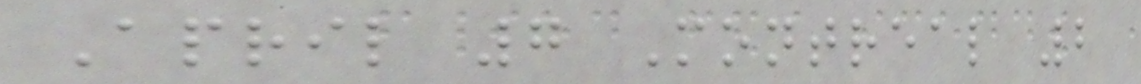April 7 Montreal 2
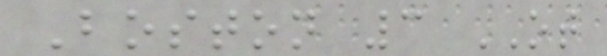Boston 3 OT
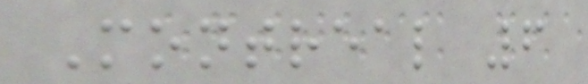Montreal 6
